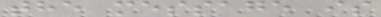the message is
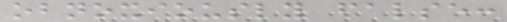obnoxiously false:
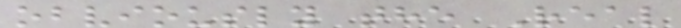obviously the Real
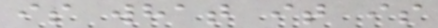is what it is
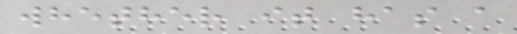whether it has a
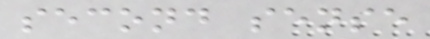second sense
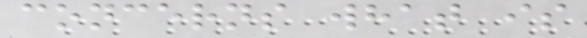concerns what is
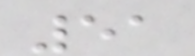51
